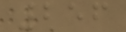256
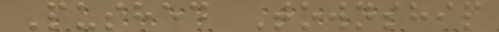Pushed Township
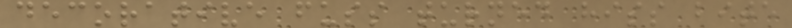decorative fuss turned hiss bite
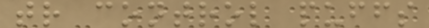tr control puffs
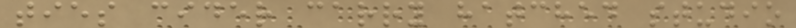ties cider carry hatched studio
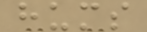hums
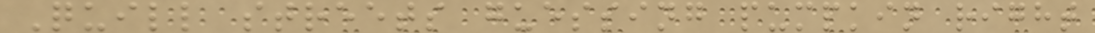Quill streets guessing pumpkin right
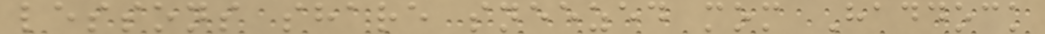lessons share sneezed mom Haddock
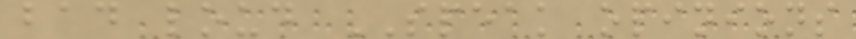bad loud SPEAK opinions
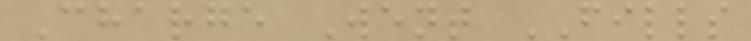Charge Went FILLS
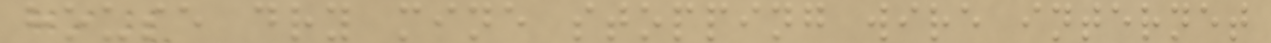house dry mine stopping wire internet
